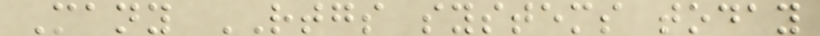Many RTGS systems today
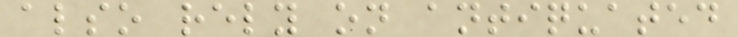also rely on antiquated
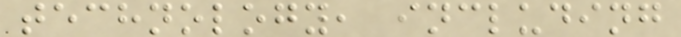technology, including
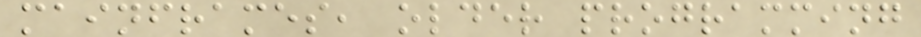mainframes, older programming
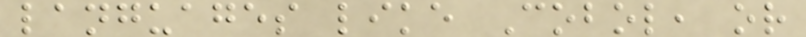languages like Cobol, or
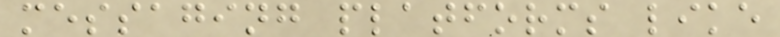messaging platforms like
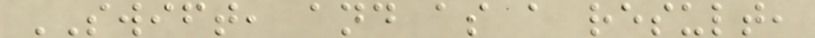SWIFT, and as a result,
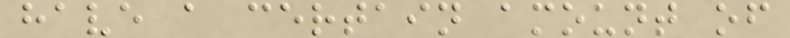have a certain amount of
